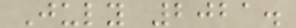July 2021.
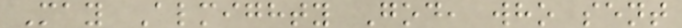May Almighty God, who sent
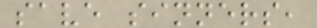save sinners,
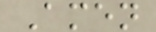Amen
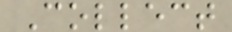Collect
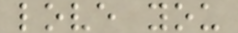love you
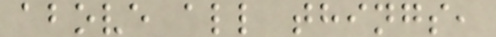above all things,
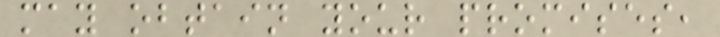may obtain your promises,
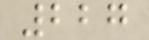227
